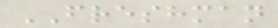FRESHMAN
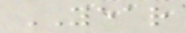YEAR
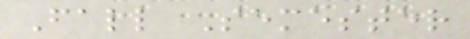Fall Semester
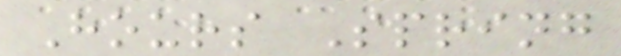Hours Spring
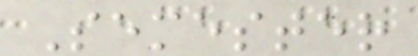Semester
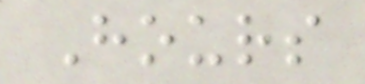Hours
